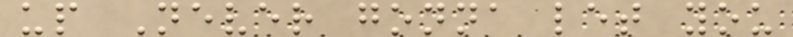up Never gonna let you
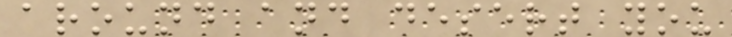around and desert you
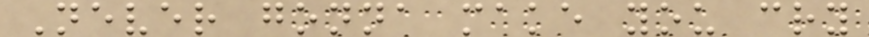Never gonna make you cry
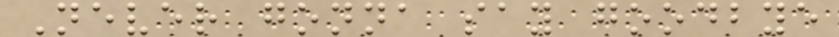Never gonna say goodbye
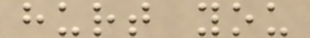hurt you
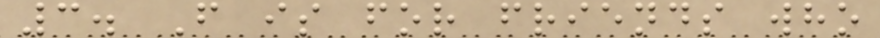3. F is for friends who
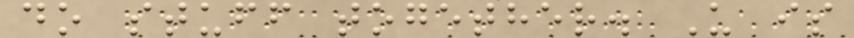do stuff together. U is
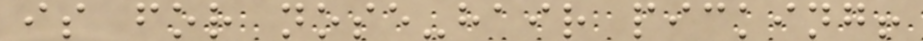is for nose-hair picking!
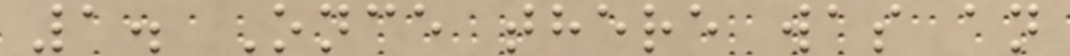1. Once there was an
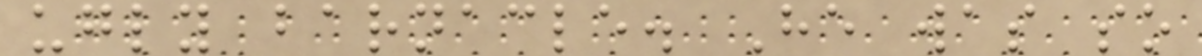ugly barnacle. He was so
